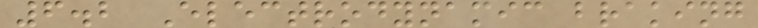6.2 Electrodynamic braking
